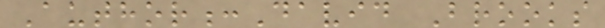Author:David Brooks
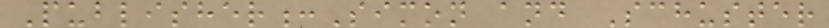Publisher:Simon and Schuster
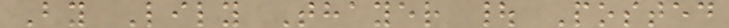By Lily Thayer | Posted
